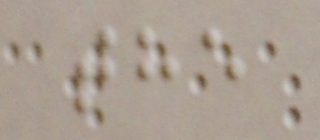the
